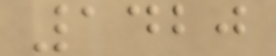1420
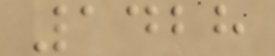1428
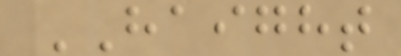HAIGHT
